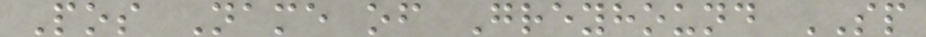Pos Name of Greyhound SP
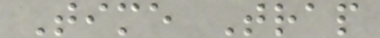Time Trap
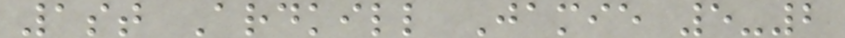1st Ardkill Jamie 5-2
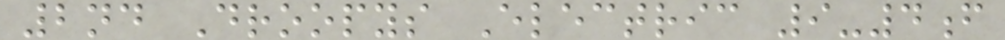2nd Droopys Electric 9-4f
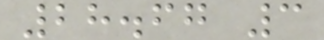28.67 3
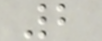2
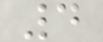4
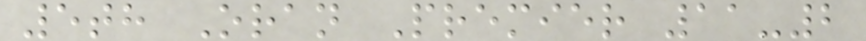5th Oran Premier 11-2
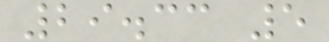29.33 5
